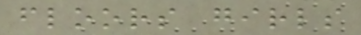floors girls
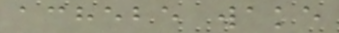achebe wake
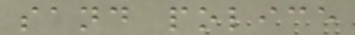sand police
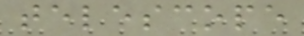telescope
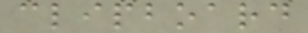clipboard
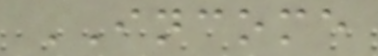INCOME
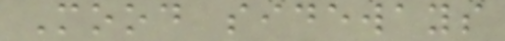Mood sideways
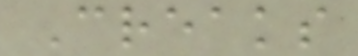Creaks
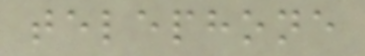telephone
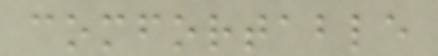comfortable
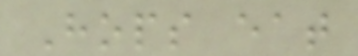Hops eat
